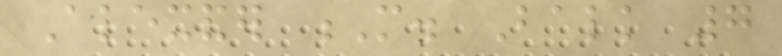Alexander M. Balk 7
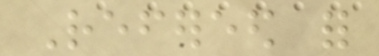Refereed for
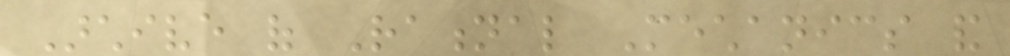Archive of Rational Mechanics and
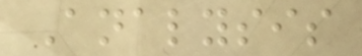Analysis
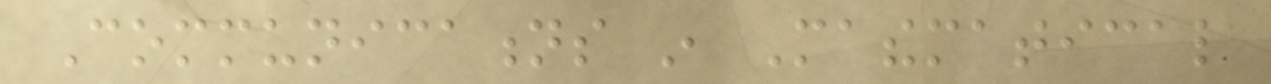Communications in Mathematical
